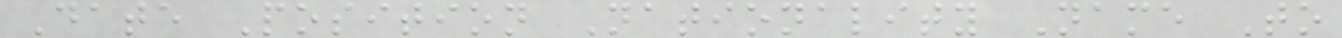Date Position Nationality Name To
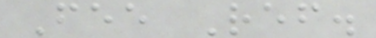Fee Ref.
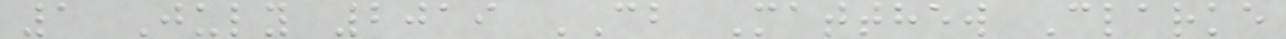1 July 2019 CB Matthew Clarke
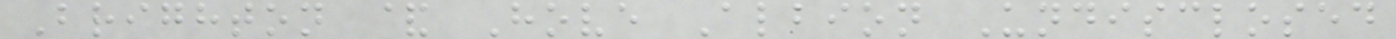Brighton & Hove Albion Undisclosed
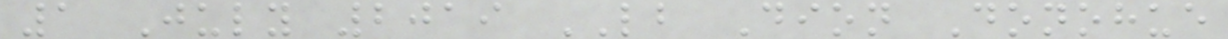1 July 2019 LB Dion Donohue
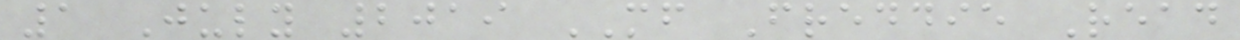1 July 2019 MF Freddie Read
